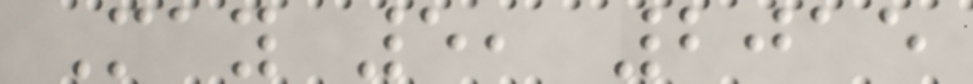May 5, 2015
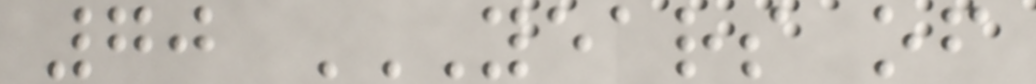70 YEARS OF
